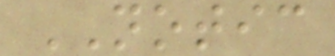NOTIC
